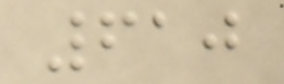610
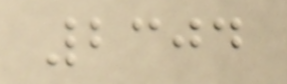2304
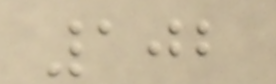102
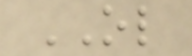OL
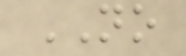NO
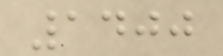1400
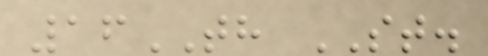16TH ST.
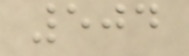504
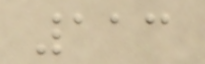113
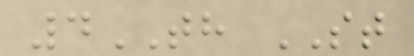4TH ST
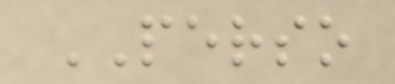PERSO
